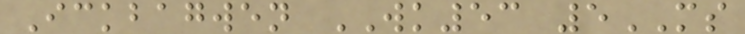Ickbagwen WK53 5MS
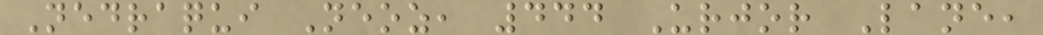Nedraqui Neoz, 444 Urjor Lane,
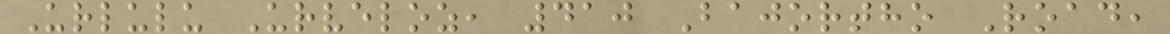Urlulu Urveloz, 410 Bajortho Road,
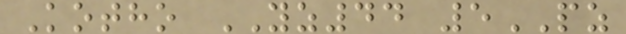Kotho YZ44 5PZ
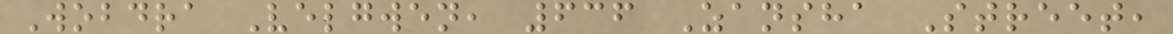Wobdra Velgwen, 636 Zansha Street,
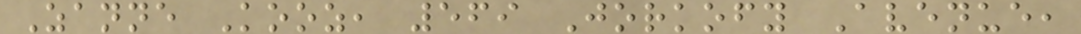Zanne Kooz, 569 Jorkofy Avenue,
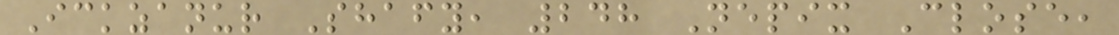Ickzanur Shafy, 248 Nepix Close,
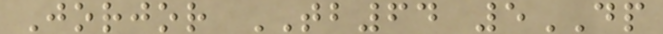Jorjor TB64 5DP
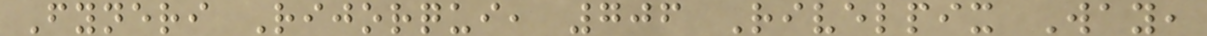Fyneri Rijorqui, 706 Rivelpix Way,
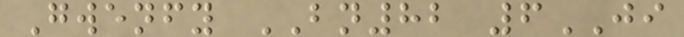Gwenfy BN82 6JI
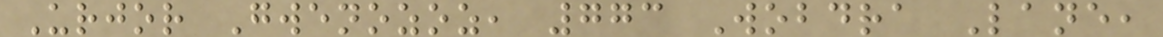Urjor Gwenozoz, 773 Wobdra Lane,
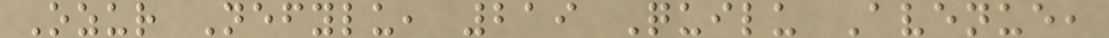Ozur Nefylu, 219 Quilu Avenue,
